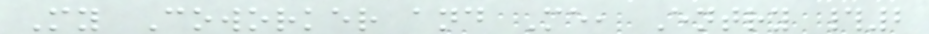My Coworker and Me, Entry #2
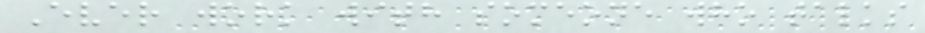Ever work with someone who talks
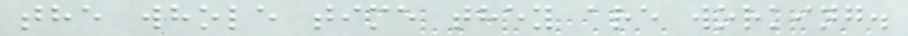the whole time they are working.
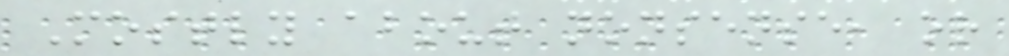Mostly about nonsense, or
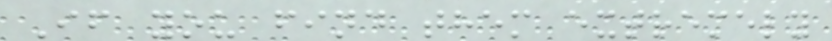If you find them extremely
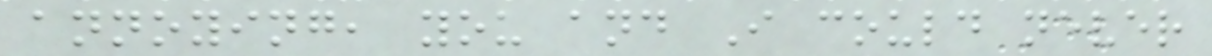annoying, you and I could never
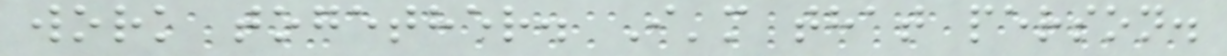work together. I'm that person.
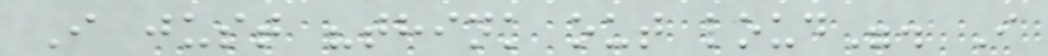I just "think out loud". I
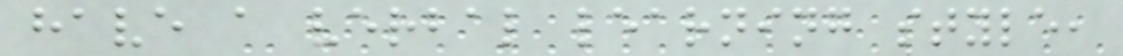have a verbal learning style,
